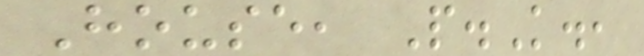House, P.K.,
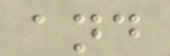and
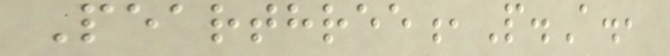Pearthree,P.A.,
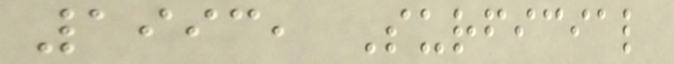1993, Surficial
